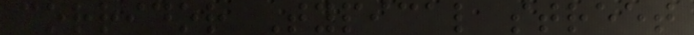corridor Typical street
